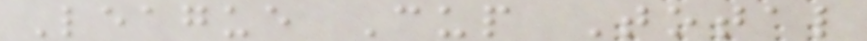League Cup Total
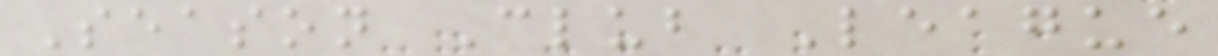Season Club League
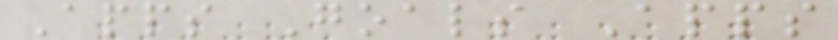Apps Goals Apps
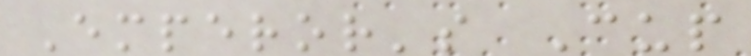Emperor's Cup
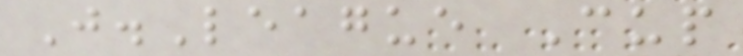J.League Cup
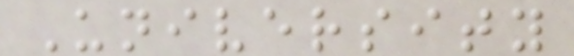University
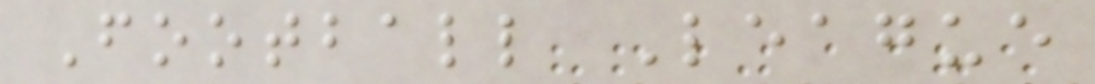Football League
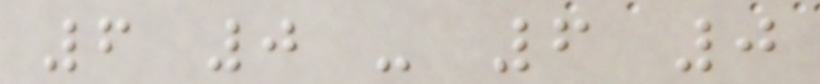6 0 - 6 0
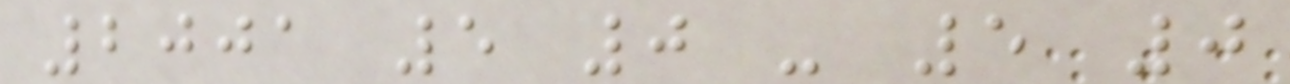2001 5 0 - 5 0
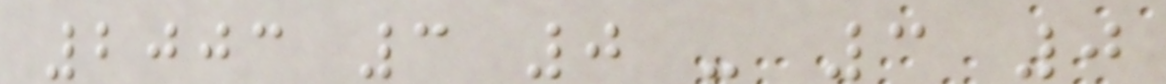2003 3 0 - 3 0
